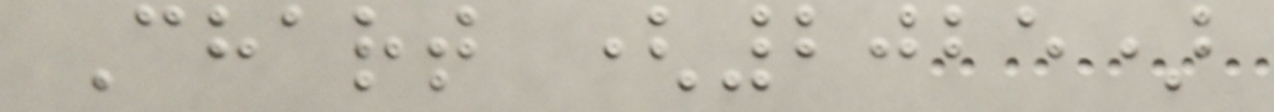Chart (2025)
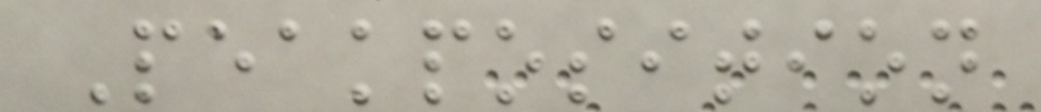Peakposition
